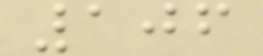106
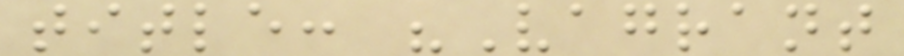title: "Vagrant
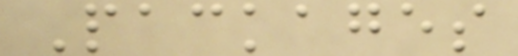Packages
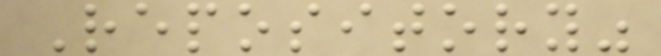Repository"
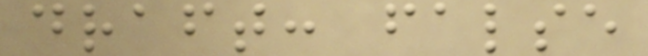draft: false
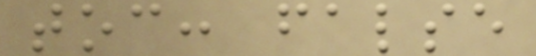toc: false
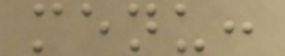menu:
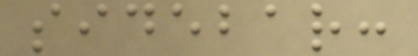sidebar:
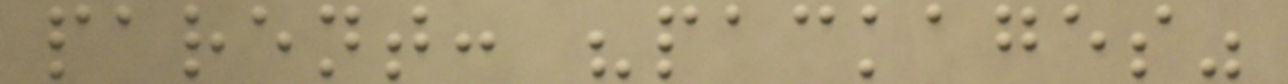parent: "packages"
